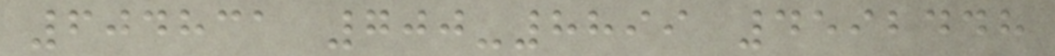604831 700-8899 4592448
